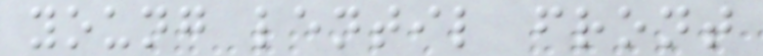young lentil front
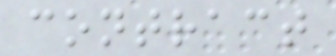contract
